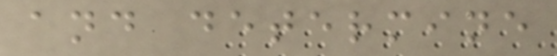and determine
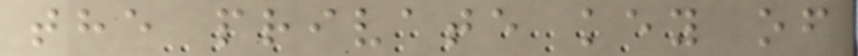the private key of
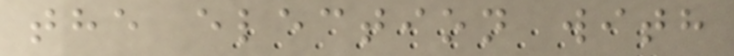the election with
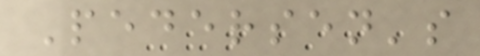Pedersen's
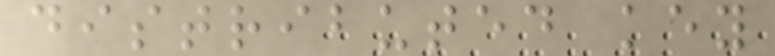distributed key
